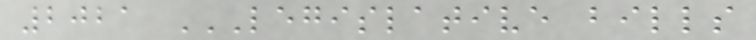2021 LEGISLATIVE BILLS
